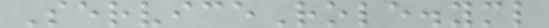ServiceRole.yml
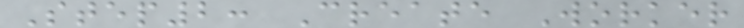Step2: Create Worker
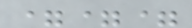===
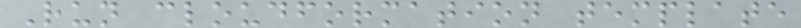Run cloudformation template
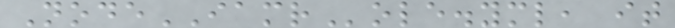NodeIAMRole.yml, it
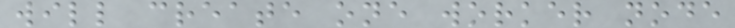will create one worker node
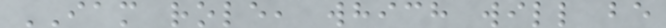IAM role, which will be
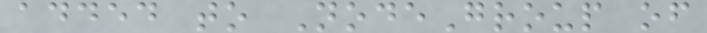added to NodeGroup of
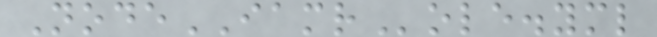NodeIAMRole.yml
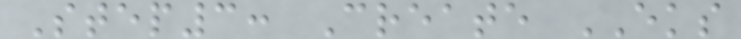Step3: Create EKS
